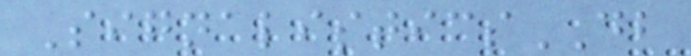SignalisticsDB
